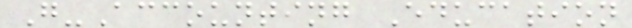G-Accounting Education
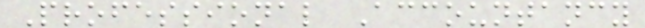Professional Accountancy
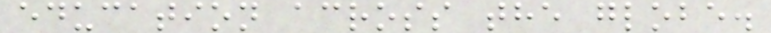education across the globe.
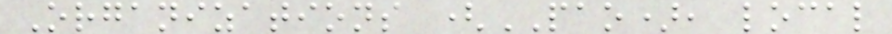Organizations (PAO), local
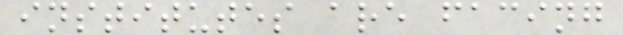institutes are facing
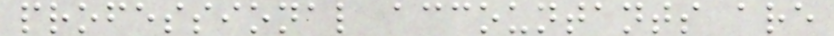professional accountants are
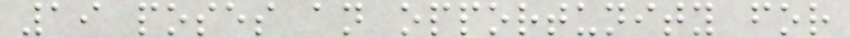19 poses an opportunity for
